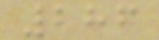286
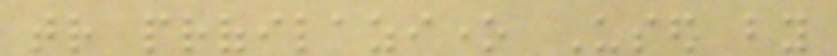tr profilazione Used by
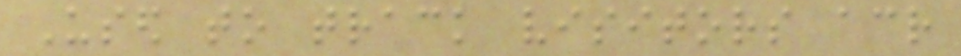Used to track visitors across
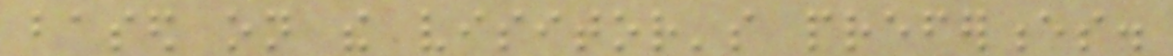based on the visitor's preferences.
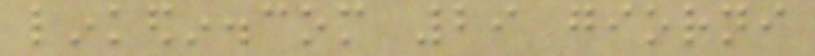linkedin.com 29 giorni
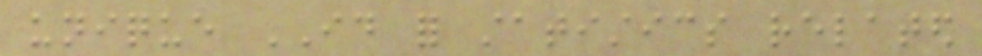unique ID for statistics related
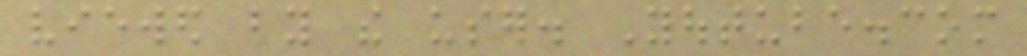viewed by the user. Youtube.com
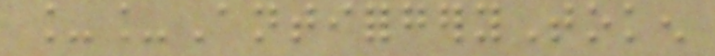__AntiforgeryToken
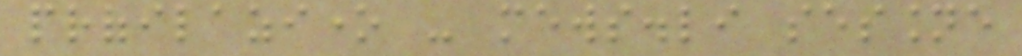profilazione - mews.li sessione
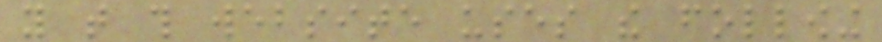you that this website uses the following
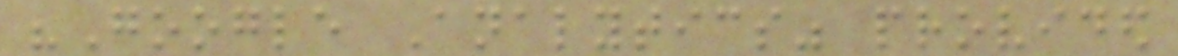"Google Analytics" provided
